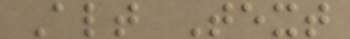Alt Text
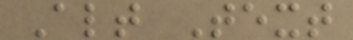Alt Text
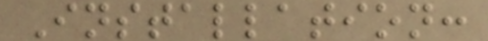Installation:
